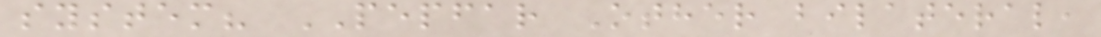system? PEPFAR Other bilateral,
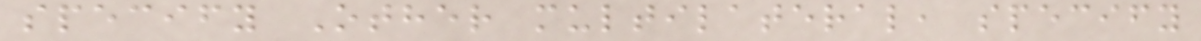specify Other multilateral, specify
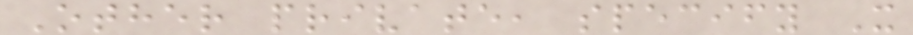Other private, specify X
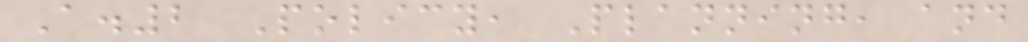A.2 Policy, Planning, and
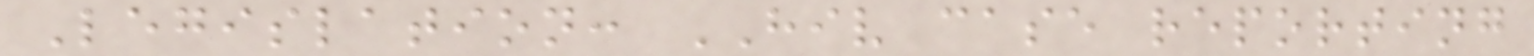Legislation: HIV case reporting
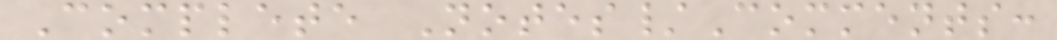Complete Notes/Comments:
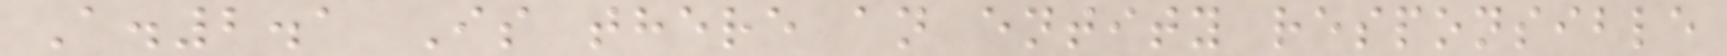A.2.1 Is there an entity responsible
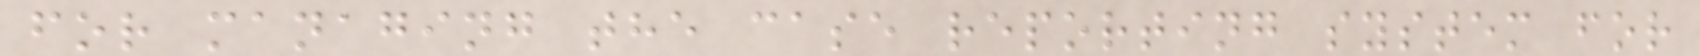for managing the case reporting system for
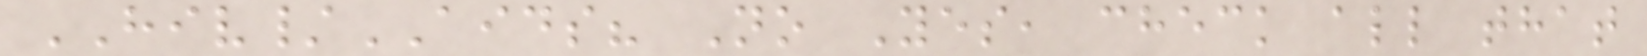HIV/AIDS? No Yes, check all that
